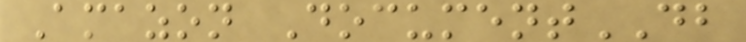Amazon DocumentDB
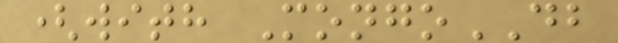(with MongoDB
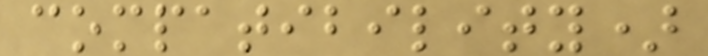compatibility)
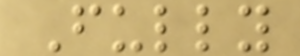Fully
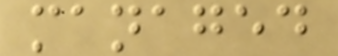managed
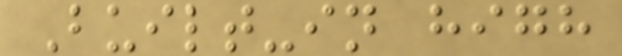Built-in high
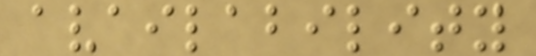availability
